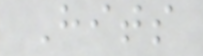Hits
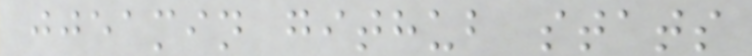jjeamin github stats
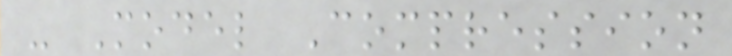- Model Compression
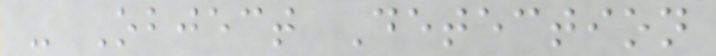- Object Detection
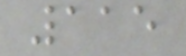115
